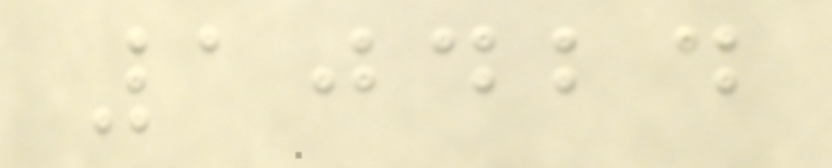10424
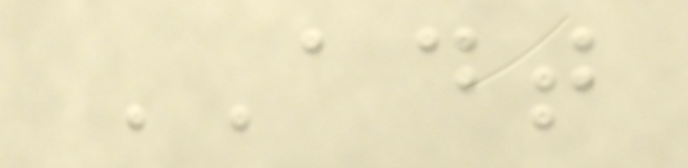ADT
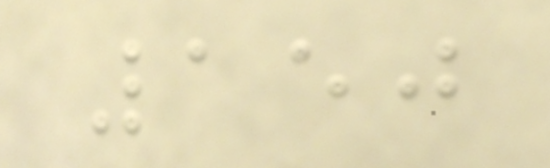150
